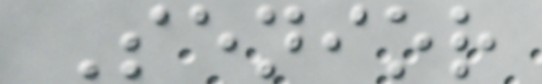Senior
